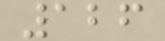126
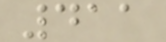411
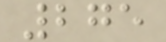275
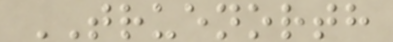TRUENORTH
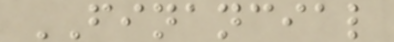FINANCIAL
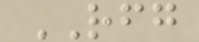RFG
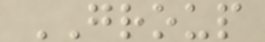GROUP
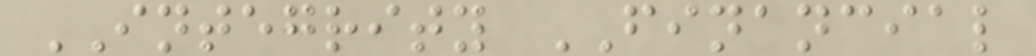INTEGRITY FINANCIAL
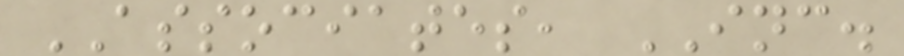ASSOCIATES, INC.
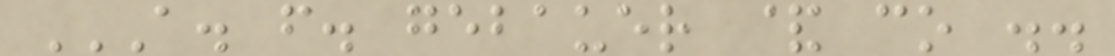A. F. GEBAUER & CO ..
